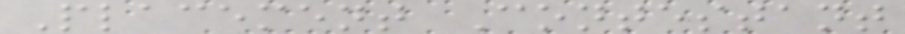Placement Contestant
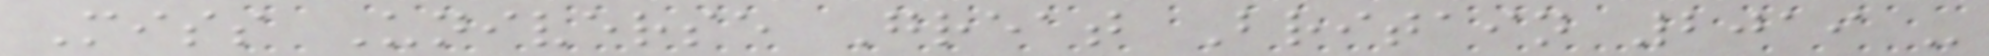Miss Universe Great Britain 2019 -
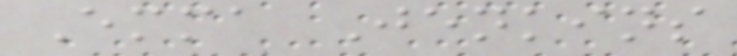Emma Jenkins
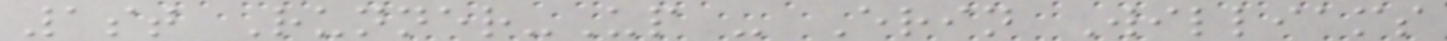1st Runner-Up - Erin Williams
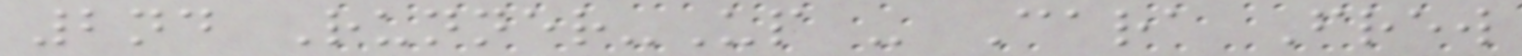2nd Runner-Up - Cara Frew
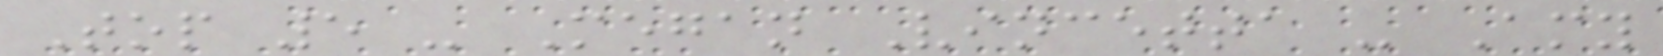Top 5 - Megan Vincetta - Amy
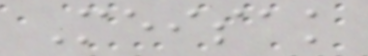Meisak
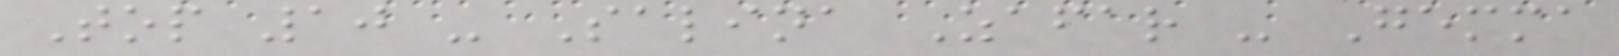Top 10 - Salina Zafar - Gemma
